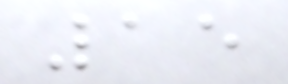15
